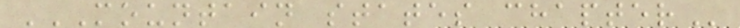MOUNTAIN STATES CHAPTER
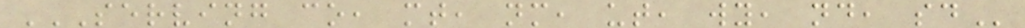SERVING CO, MT, NM, UT, WY, ND, SD
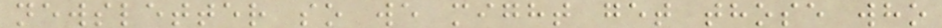newsletter so we might get those who
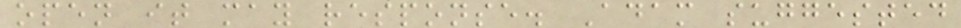open it may response. Adam suggested
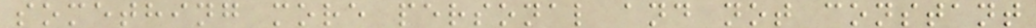something more personal and not constant
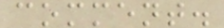comment.
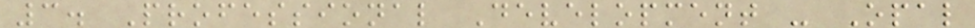3. Professional Development - Opal
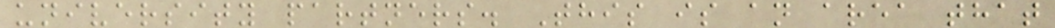university partners. This is an area that
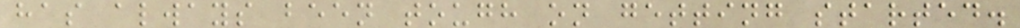has always been tough on getting started.
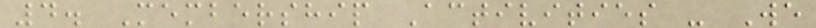4. Membership Activities - We
